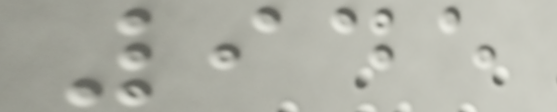945
